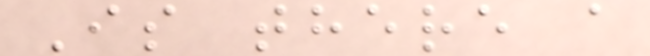Is there a
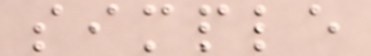simple
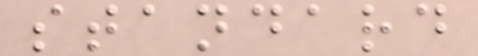standard
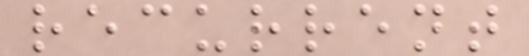recurrent
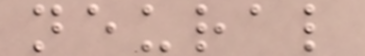neural
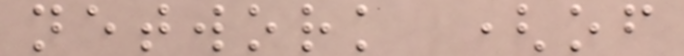network (of
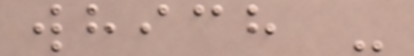which -
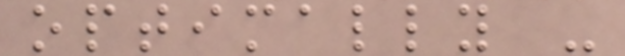optimally -
